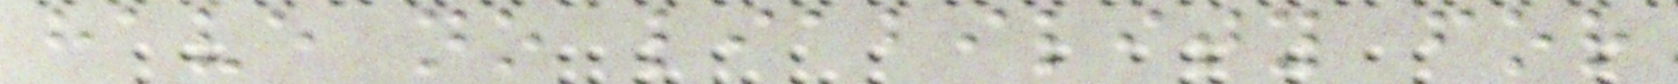have no liability for
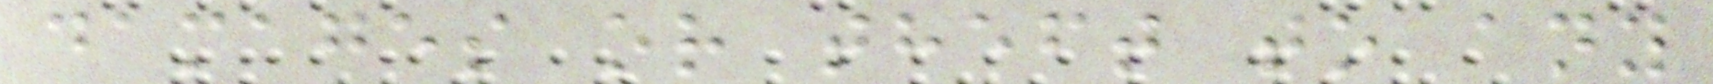damages or theft to any
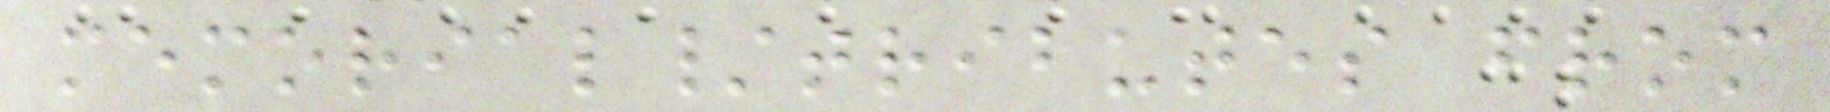memorial/tributes from
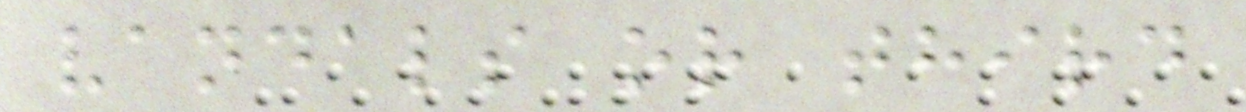vandals or third
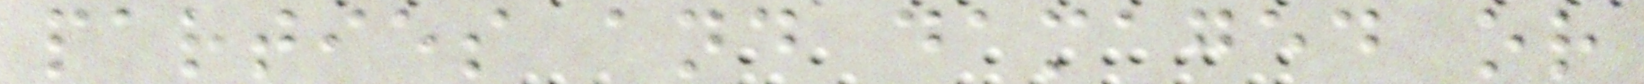parties and damaged or
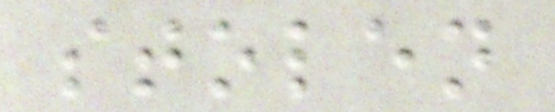stolen
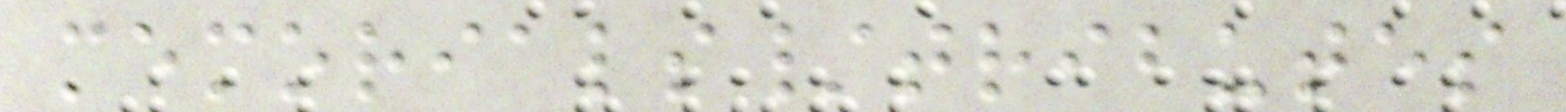memorials/tributes
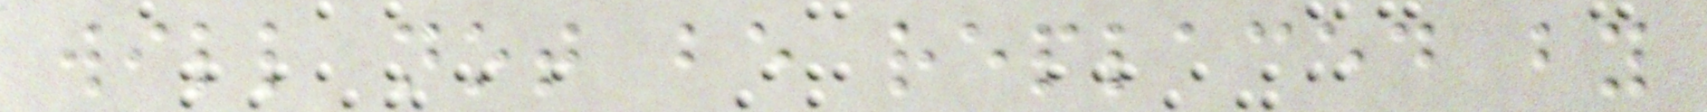will not be replaced by
